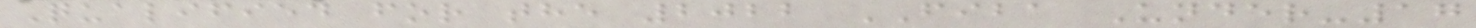Qualified for the 2022 FIBA Under-17
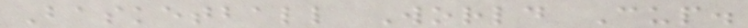Basketball World Cup.
